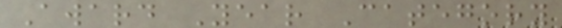Award Year Category
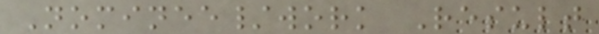Nominee/work Result
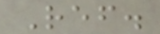Ref.
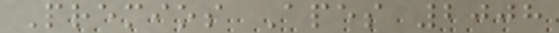Premios Apes 2008
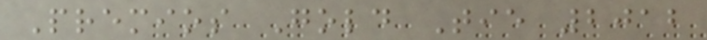Premios Gold Tie 2012
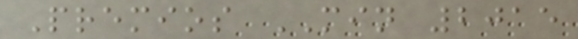Premios MIN 2015
